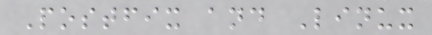Postfix and Linux
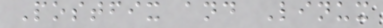Postfix and Linux
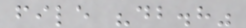file "db.h"
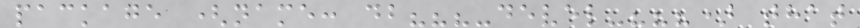package (name: db???-devel-???) that
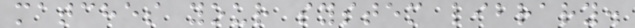matches your system library.
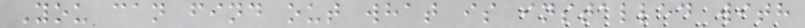You can find out what is installed with
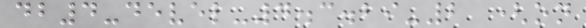db4-devel-4.3.29-2 (on
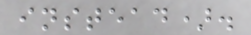instead).
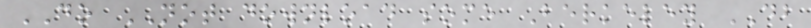DO NOT download some Berkeley DB
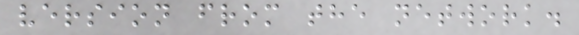version from the network.
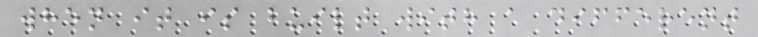when it is built with a different
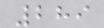289
